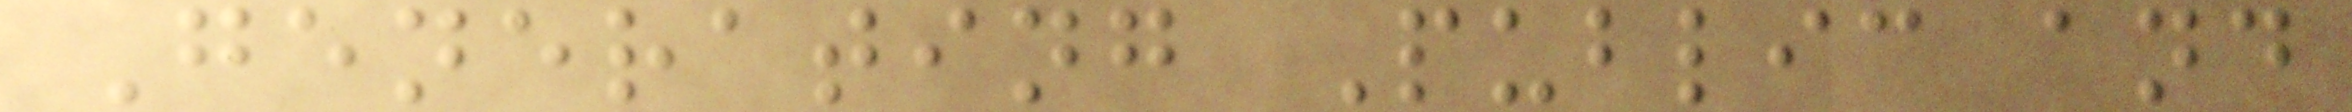Generating Public and
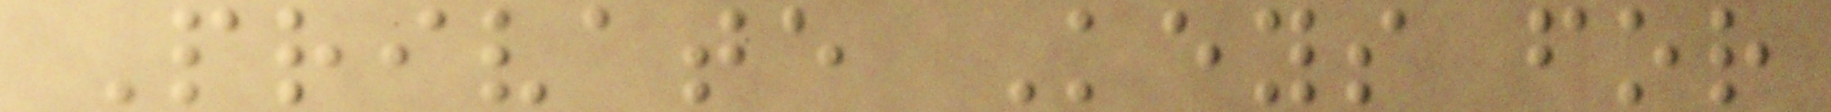Private Keys for
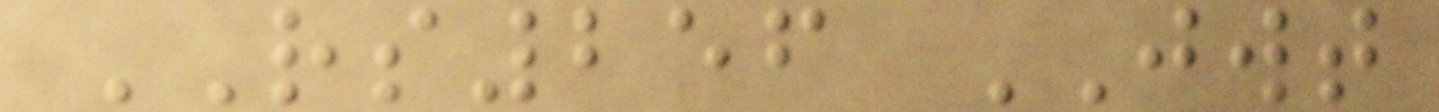RS256 JWT
